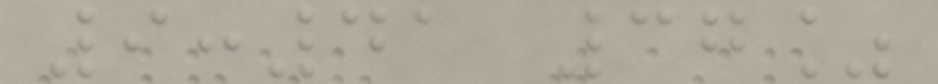9:41 37%
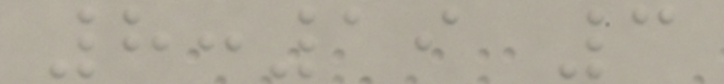8:19 3
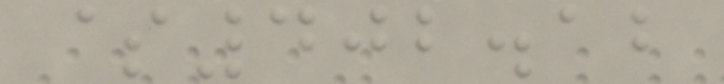$402.12
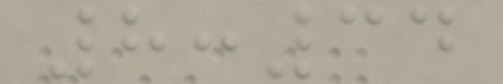8:34
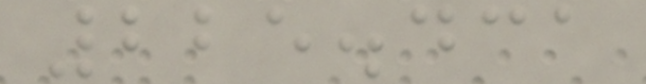225.431
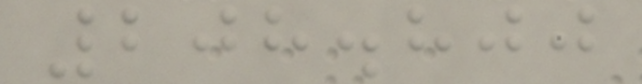208.800
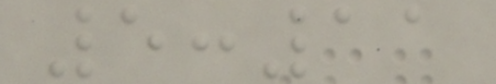5:11
